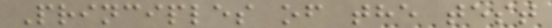Principles of the test
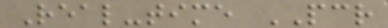Real-time PCR
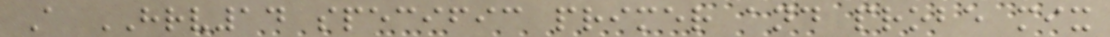A HRV14 specific primer and probe mix
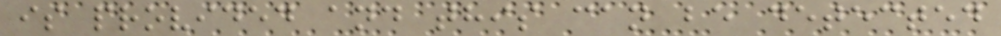is provided and this can be detected
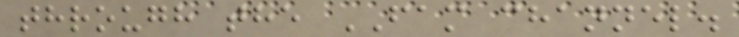through the FAM channel.
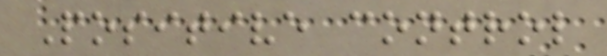Positive control
